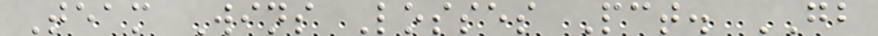Team Wins Losses Pct. GB
